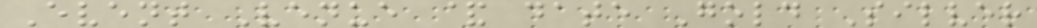Event Venue & date Gold Silver
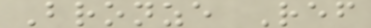Bronze Ref
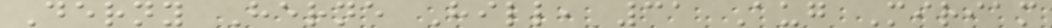Derny Herne Hill, 31 Aug Miriam
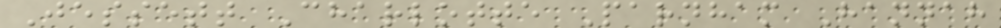Jessett Charlotte Parnham Hannah
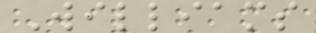Williams
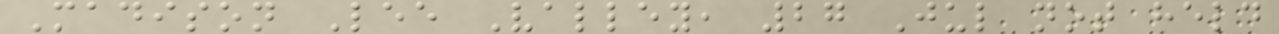Madison Lee Valley, 27 Jul not held
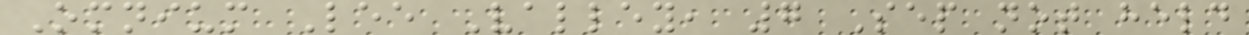Omnium Lee Valley, 7 Sep not held
